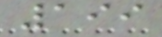199
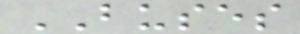BUSES
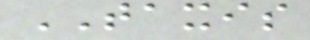TAXIS
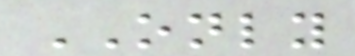ONLY
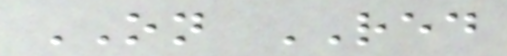ON RED
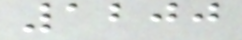1200
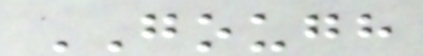GOUGH
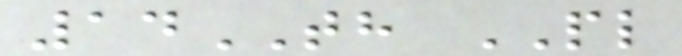14TH PL
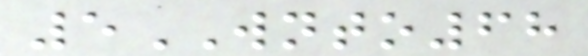5WNTO68
